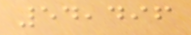54,496
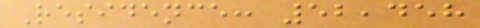Residence: 52,458
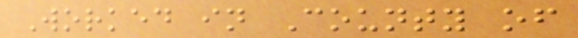Worked in County of
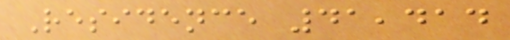Residence 41,414
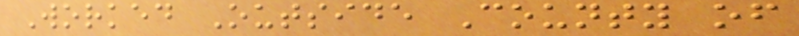Worked Outside County of
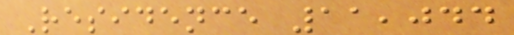Residence 11,044
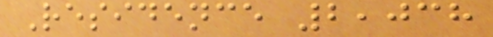Residence 2,038
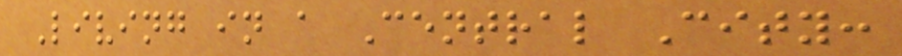Living in a Central City:
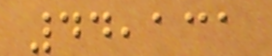44,131
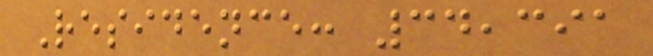Residence: 34,391
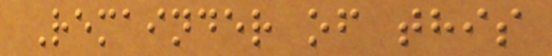Remainder of this
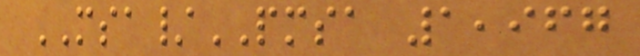MSA/PMSA 1,967
